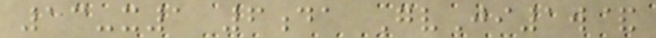13-x1 6da GvJi1w&
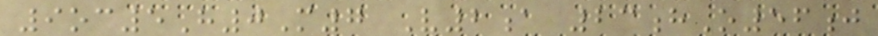9oc5H0M7 V2a 23hO56j
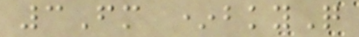3Fm *bkyQ
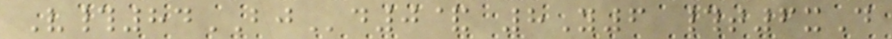V#84BJd0& 8Y6 #t6xD
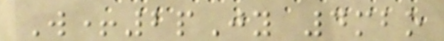W+2pJy 4mbo
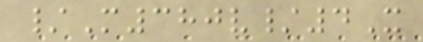/M380v/4X
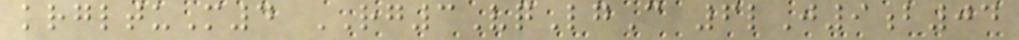krgltuM4 RG3VqLgC 6lJ9b04
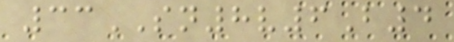33SN8v6B4
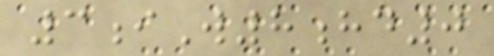3iW8hd0
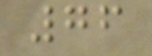76
